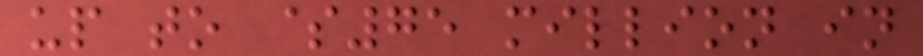up to $75 million in
